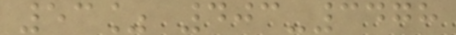53% 403-3478
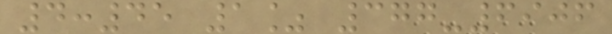4:45 1% 377-6906
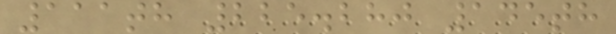111th 225.280 145th
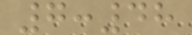7:48
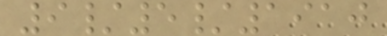9/5/1910
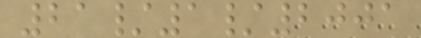21/1/2001
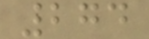274
